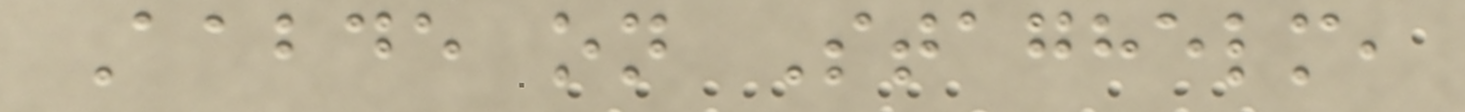Aabde on Staghelm,
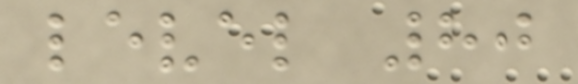level 80
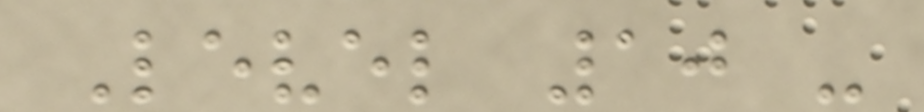Level 10 -
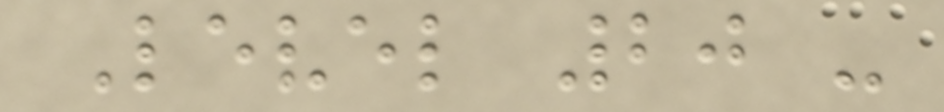Level 20 -
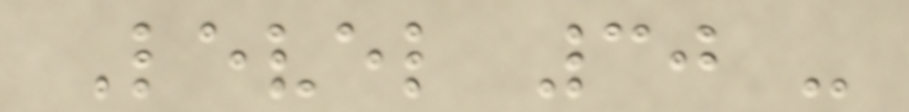Level 30 -
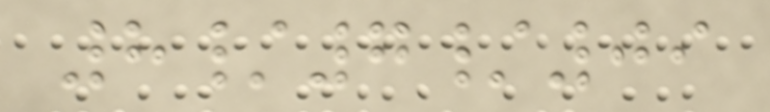8/7/09
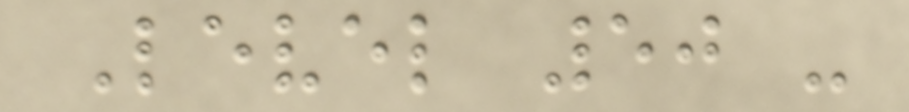Level 50 -
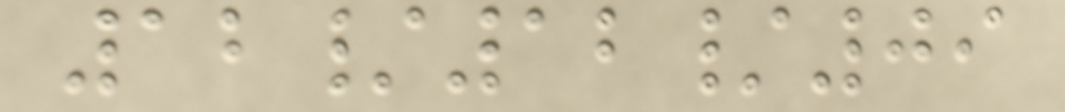12/12/09
